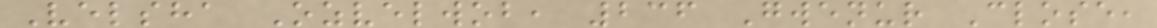Velsha Ozvelwob, 236 Gwenur Close,
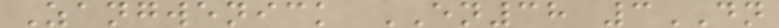Zangwenick EN38 3DN
